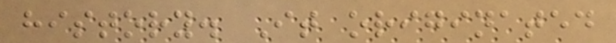history. It originated
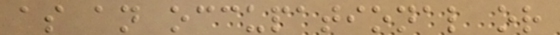as an occupational or
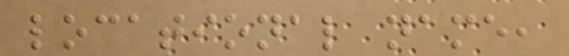locational name,
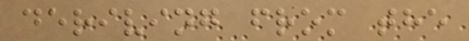deriving from the
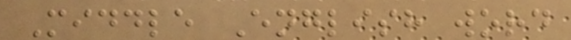Middle English word
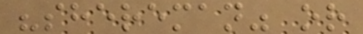"shereman" or
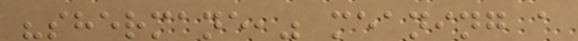"shermane," meaning a
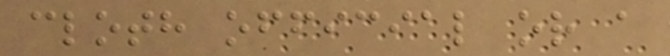cloth official or a
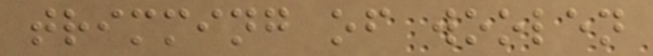trimming of woolen
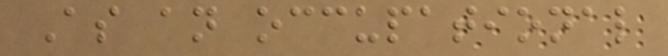As an occupational
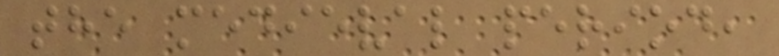the medieval period,
